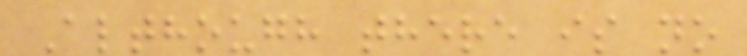Although there is no
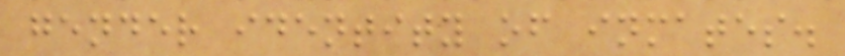gender identity of inmates.
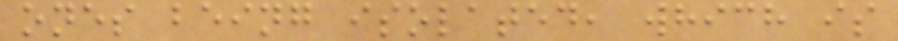ones being isolated, which is
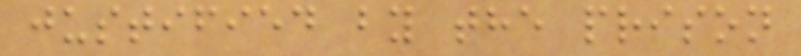justified by the prison
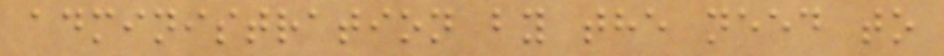administration by the need to
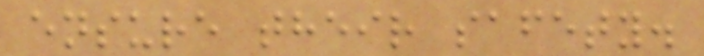ensure their safety.
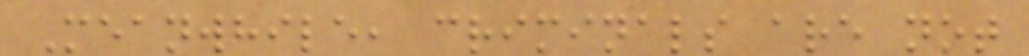Meanwhile, criminals are not
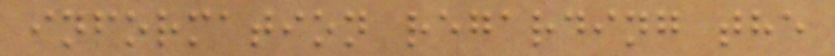information regarding the
